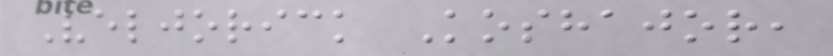Veljorick Koshajor,
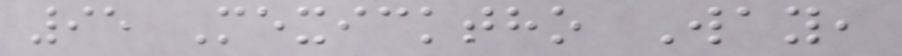95 Mexicktho Way,
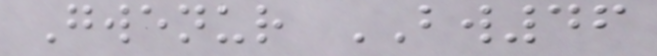Gwenur BW46
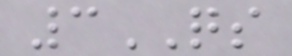3QS
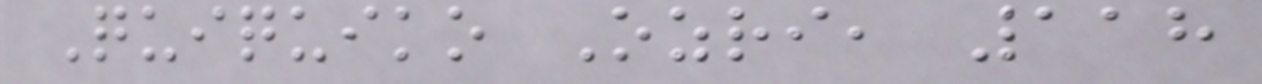Quiquiko Ozri, 118
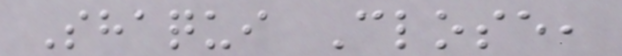Shaqui Close,
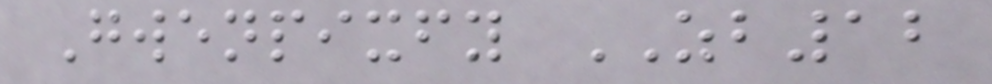Gwenpixfy ZB12
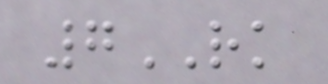7RK
